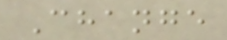Change
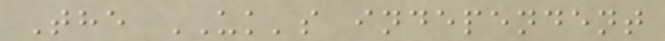The UK's independent
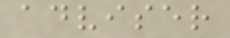adviser
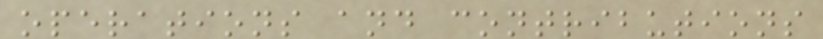operations and contributions
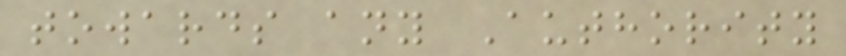towards any Authority
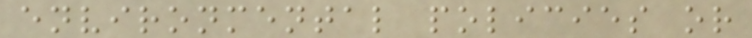environmental policies or
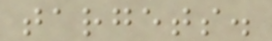targets.
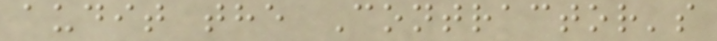audit the Contractor's
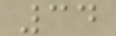34
